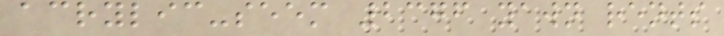acrylic-seem 2376 yawn rents
